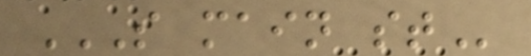S MAIN ST
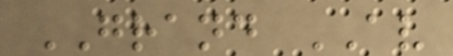GRAND AV
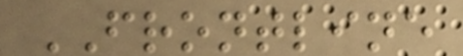FRONTLINE
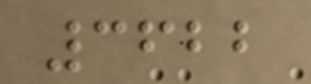3622
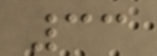33
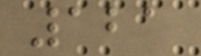121
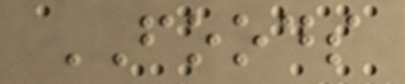FOODS
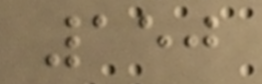150
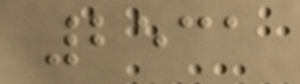2531
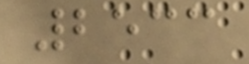2533
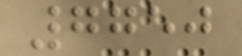7750
